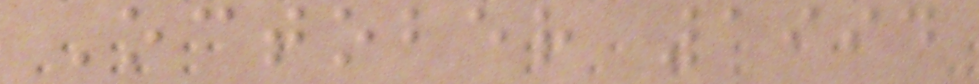October 1994
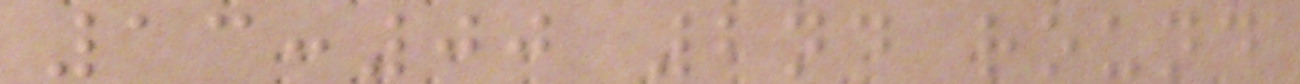13:00 2nd round
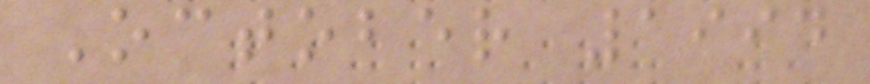October 1994
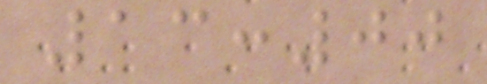13:00
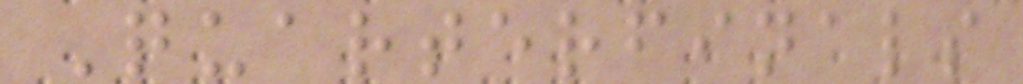Quarterfinals
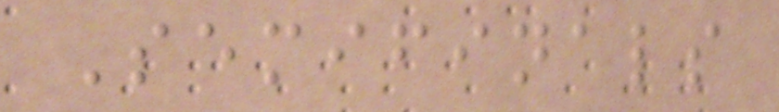Semifinals
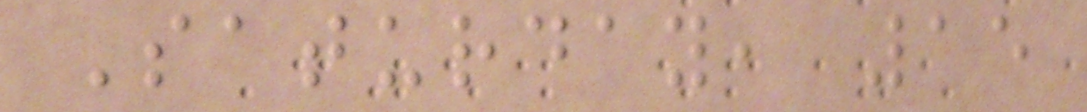Saturday, 15
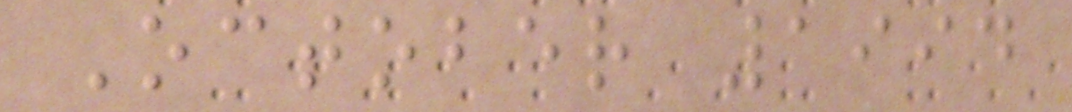October 1994
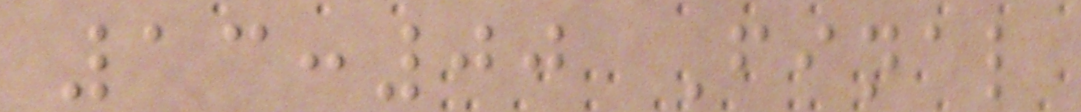13:00 Final
